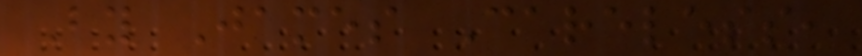By James Careless,
